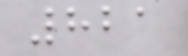821
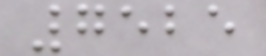7525
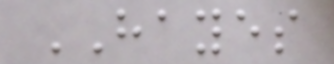HAYES
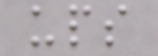ups
